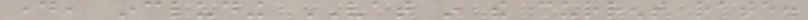day, including VAT in the current rate.
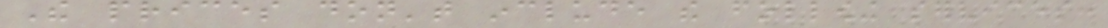The prices don't include the following services:
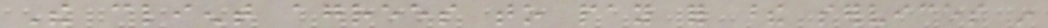The client agrees to pay for these services in
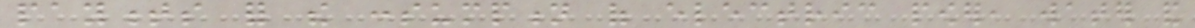payments for the consumption of electric power, water and
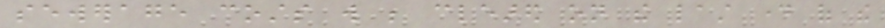sewerage costs will be cleared on the last day of the
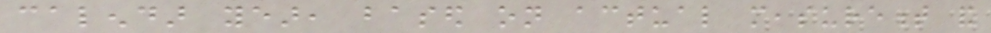calendar year, based on actual measurement and
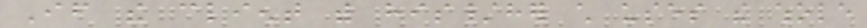If the client with his/her child uses the whole
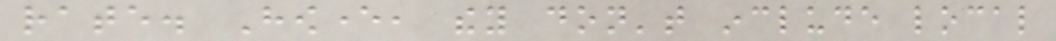rate. However, they don't include local
